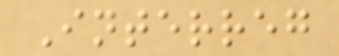Interreg
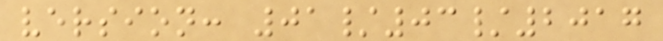version: 01/03/2017
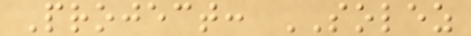Project: SOLEZ
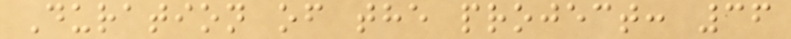Duration of the project: 36
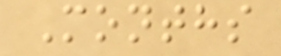Months
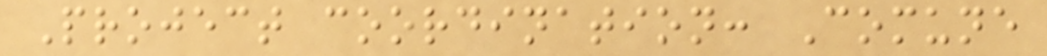Project coordination: Comune
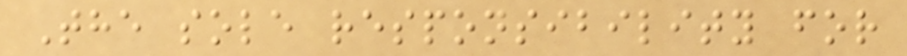The sole responsibility for
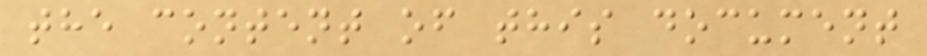the content of this document
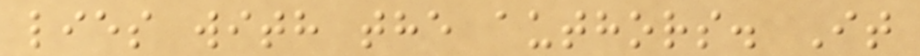lies with the authors. It
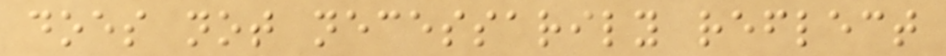does not necessarily reflect
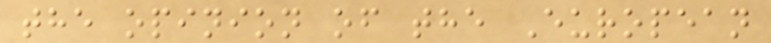the opinion of the European
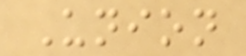Union
